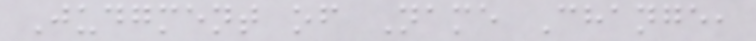Judgment of Name Change,
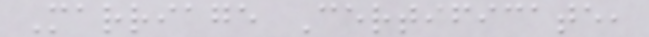Marriage Certificate,
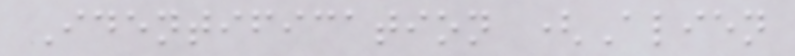Identification (Alien
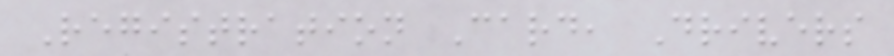Registration Card, Drivers
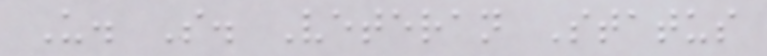U. S. Veteran Status
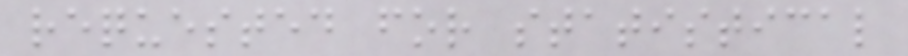requested for statistical
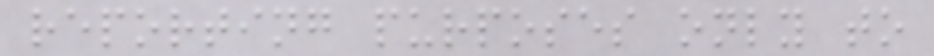reporting purposes only to
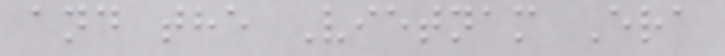and the Vietnam Era
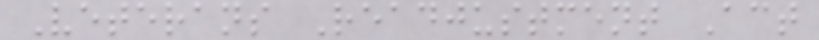Veterans Readjustment Act
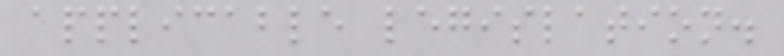applicable legislation.
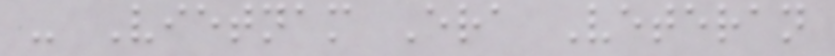- Vietnam Era Veteran
